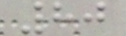80
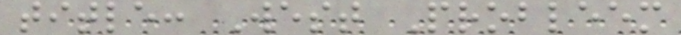title: West Probleem
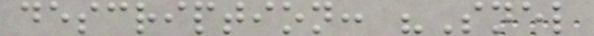description: "Snel
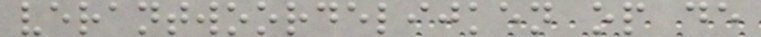verantwoordelijken op de
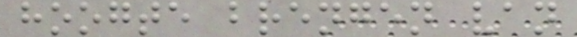hoogte brengen van
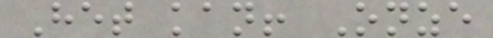Het kan! Onze
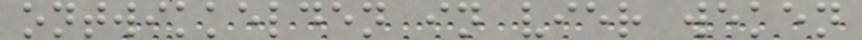ontwikkelden in vier weken
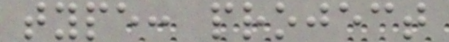type: project
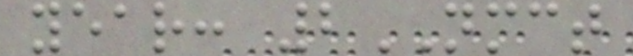year: 2NMCT
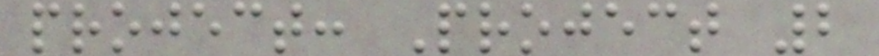project: Project 2
